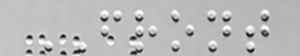FRONT
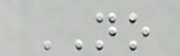NO
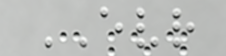EVR
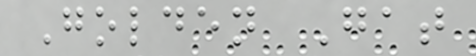Golden Gat
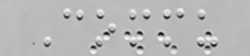Commu
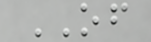OF
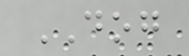DOG
